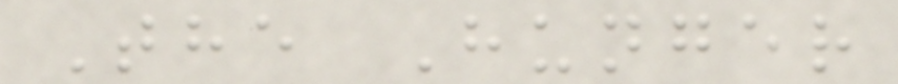The Hunger
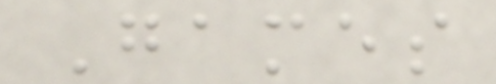Games
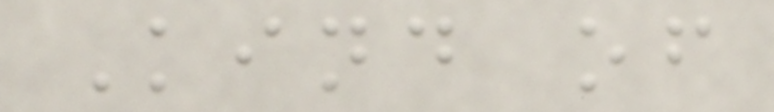Kind of
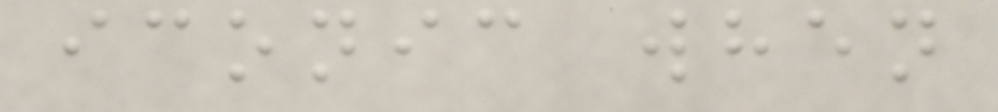iconic when
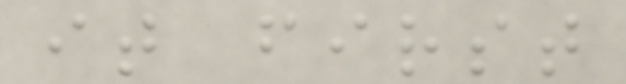it first
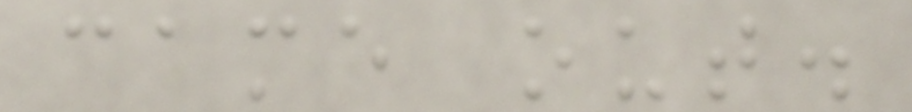came out.
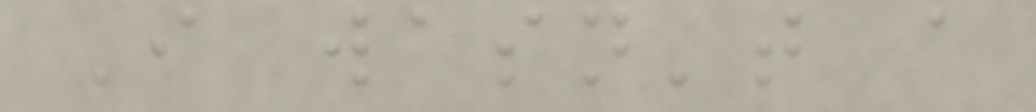I wasn't a
